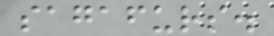sagafurs.
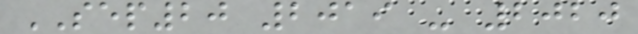SEP20 2019 - 2020
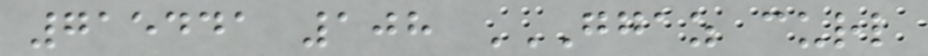715441 108 GGAZ CURL
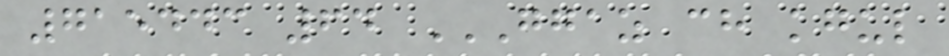715443 64 GGAZ CH KGUL
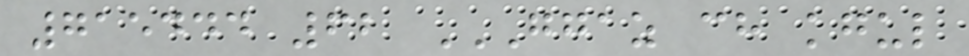715444 62 GGAZ CH KGUL
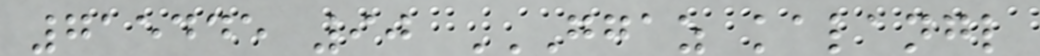715445 90 GGAZ KALANGL
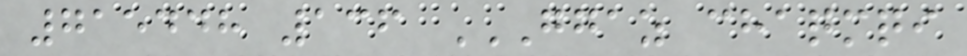715448 136 GGAZ CHAQMQI
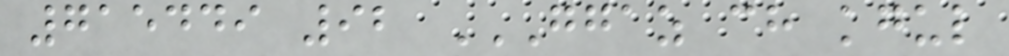715449 92 GGAZ CH KGUL
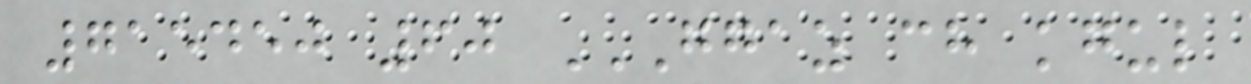715450 60 GGAZ CH KGUL
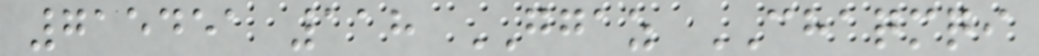715451 118 GGAZ CHAQMQI
